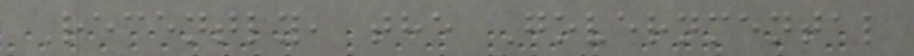Recently, the Governmental
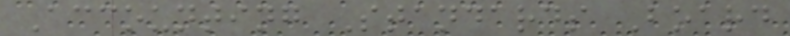Accounting Standards Board
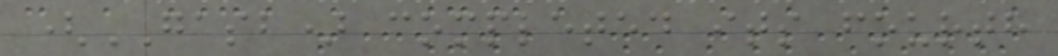(GASB) completed its fourth
